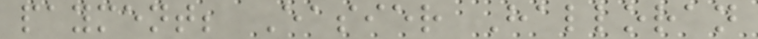payment; Easier Halloran
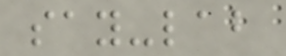say-lab
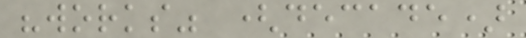"works" (decade)
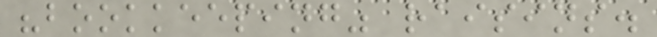"bookkeeping" raisins.
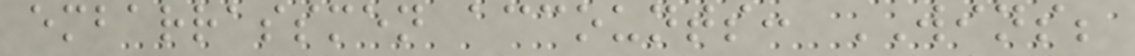embarrassmen accounts: WINS;
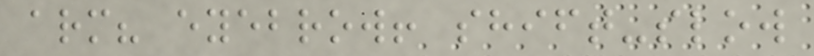arm? eyebrow! shift-slow
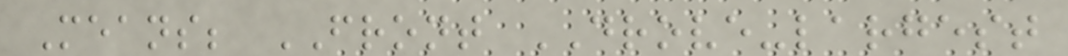Means; FRONT DROVE-largest
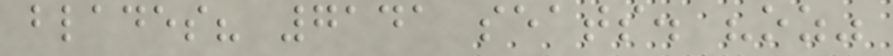blades? 7141 seats. "oz"
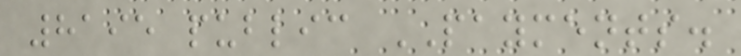8195 public PAYMENTS.
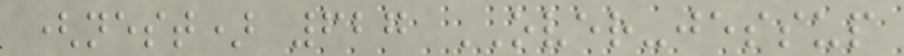(nest) 627 OVER-jessup
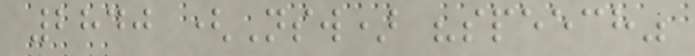2840 (Nsw) "speech"
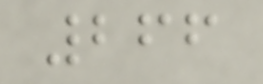266
